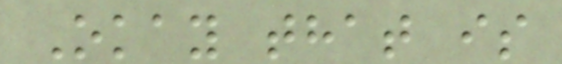Okay that is
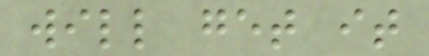will get it
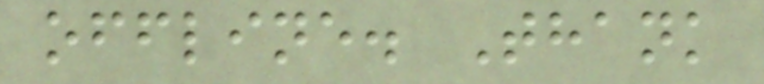offline. Thank
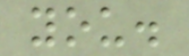you.
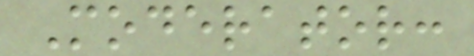Moderator:
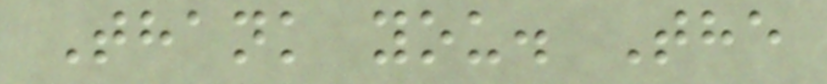Thank you. The
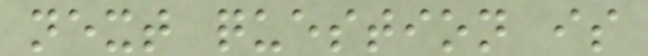next question is
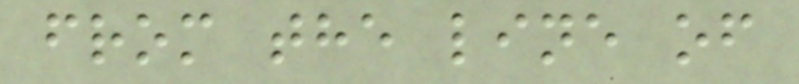from the line of
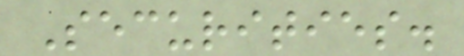Securities.
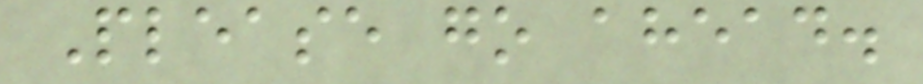Please go ahead.
